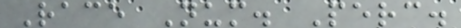Race Num. Perc.
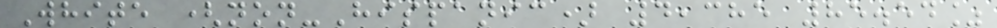White (non-Hispanic) 4,385 85.54%
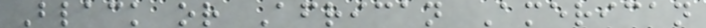Black or African American
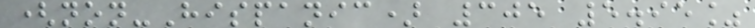(non-Hispanic) 305 5.95%
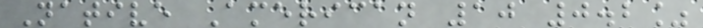Native American 10 0.2%
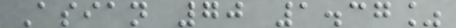Asian 70 1.37%
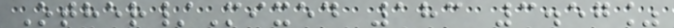Other/Mixed 183 3.57%
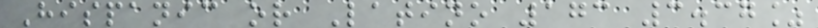Hispanic or Latino 173 3.37%
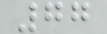77
